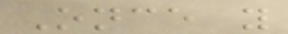Once you
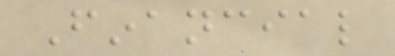Financial
